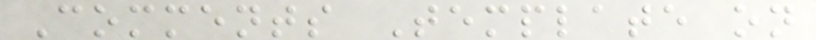Comments Template on
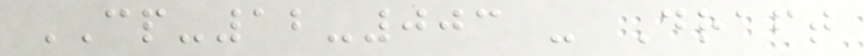CP-12-003 - Draft
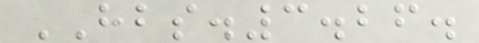HBS.3.26.
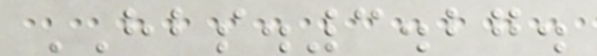HBS.3.27.
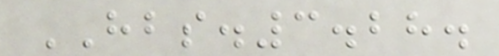HBS.3.28.
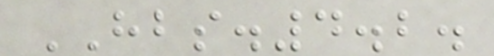HBS.4.2.
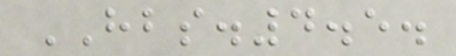HBS.4.5.
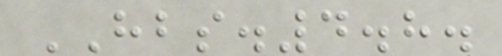HBS.4.8.
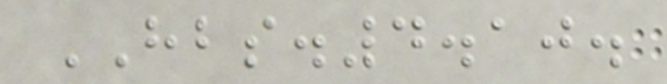HBS.4.10.
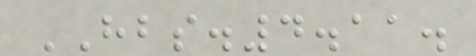HBS.4.11.
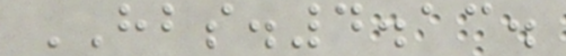HBS.4.13.
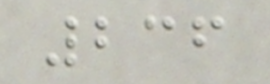236
